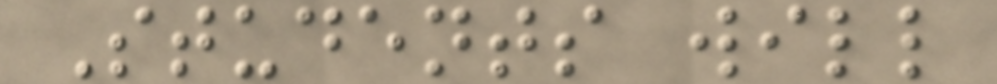Students will
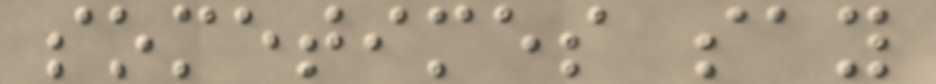sometimes say
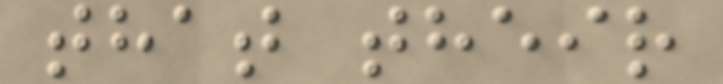that their
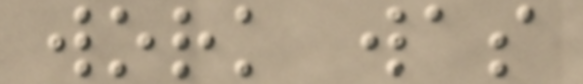work was
